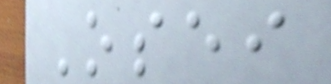Osei
